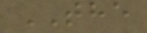THE
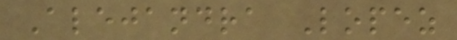Alejandra Lopez
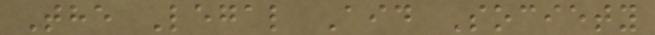The Legal Aid Society
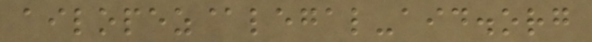ailopez@legal-aid.org
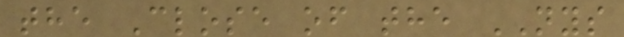the Close of the NYS
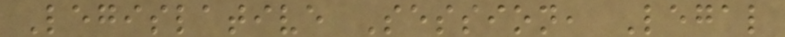Legislative Session, Legal
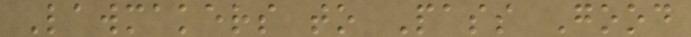Lawmakers to Pass Good
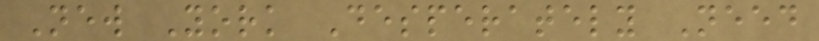New York Desperately Need
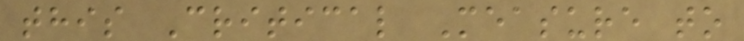this Critical Measure to
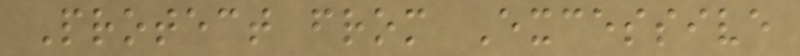Protect from Excessive
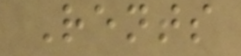Rents
